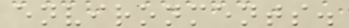environments.
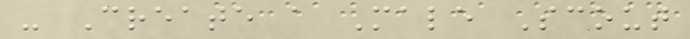- Create a Male Scout
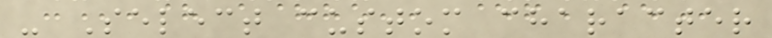- Select custom character
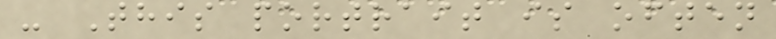- This portrait is often
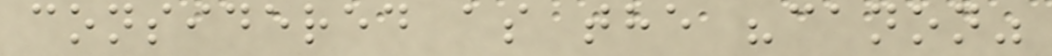considered as the "canon"
